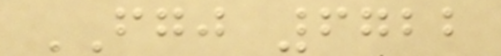FGJ 6722
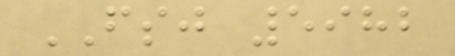FSJ 5982
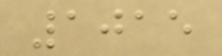1015
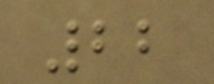22
